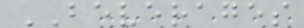BEVERAGES
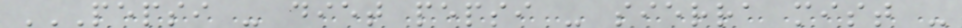PEPSI - DIET PEPSI - SIERRA MIST -
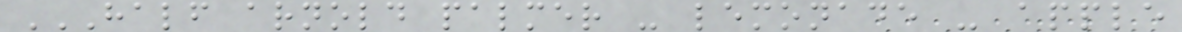HALF ARNOLD PALMER - LEMONADE - APPLE
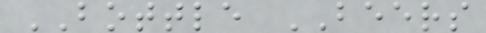BOTTLE BEERS
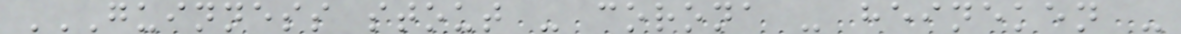GUINNESS STOUT - CORONA - HEINEKEN -
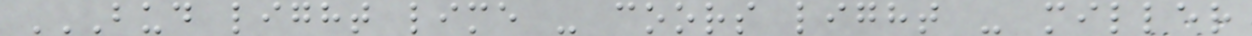BUD LIGHT LIME - COORS LIGHT - MILLER
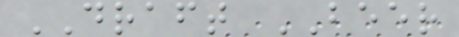DRAFT BEER
